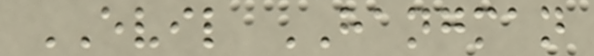EVIL HANGMAN
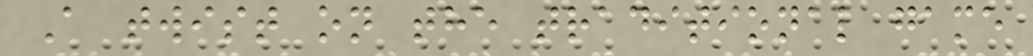A twist on the traditional game
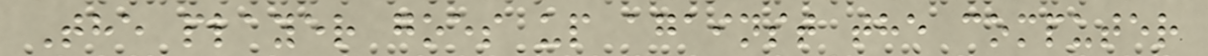The player goes up against the computer
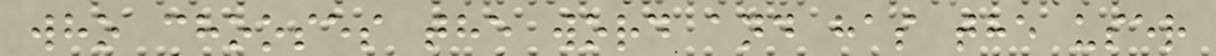who chooses the word and has the user
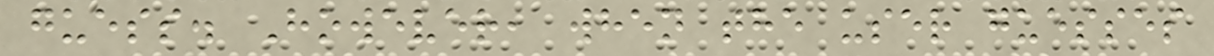guess. However, when the user guesses
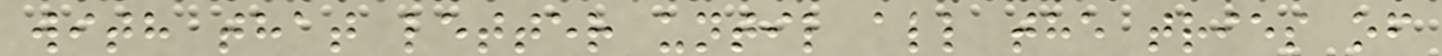with that letter until all the tries of
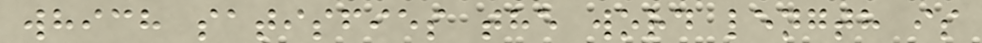which satisfies the word length is
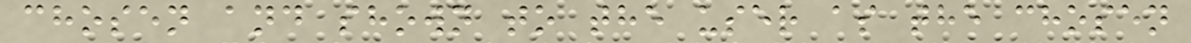chosen and shown to the user as the chosen
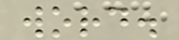word.
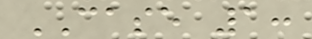CASE 1:
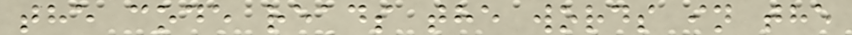the code reads the words in the
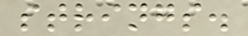strings.
